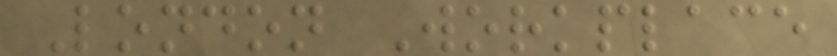London Workplace
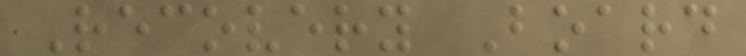Recovery Board
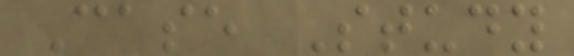Case Study
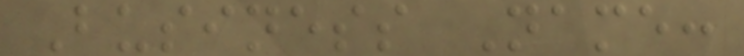Business Name:
